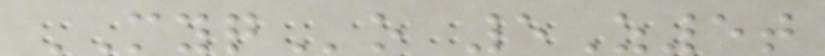MYQo 5Z5t
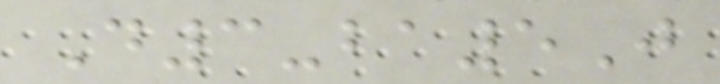D3-ba5J
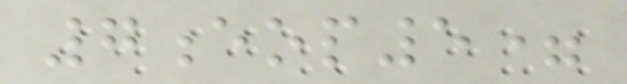7eop5=
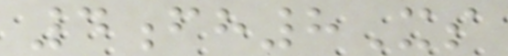4fh8Xs
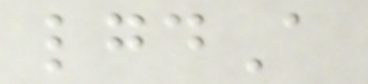lgdA
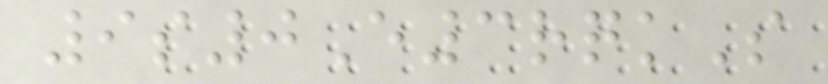9s0E3rqkS
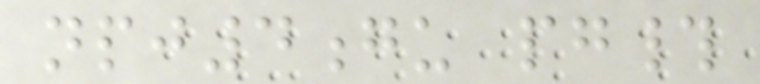npj4gu pg#
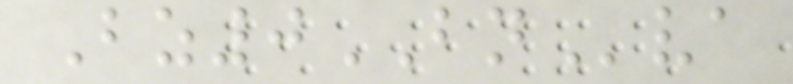Bz0BNva
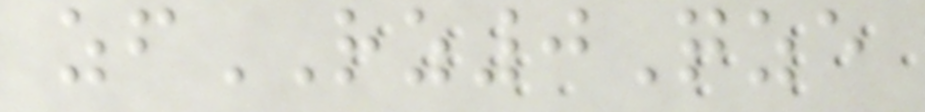zfRZ0Qze
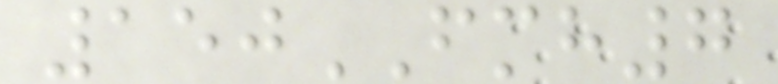150FMH7
